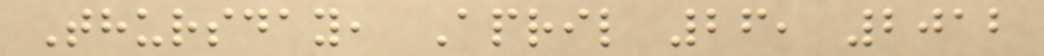Thursday, April 26, 2012
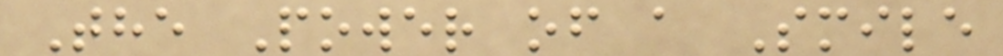The Power of a Smile
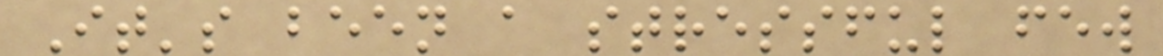It's been a stressful few
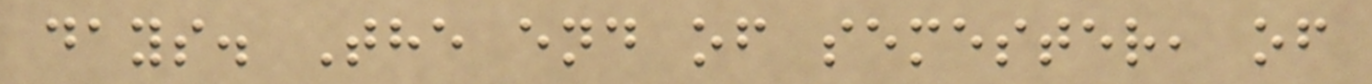days. The end of semester, of
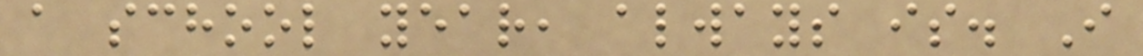a school year, always is. I
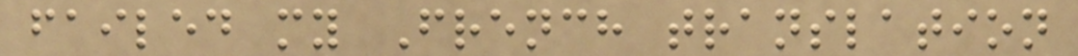failed my French translation
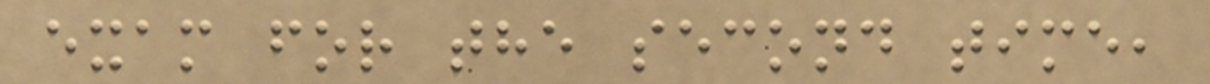exam for the second time,
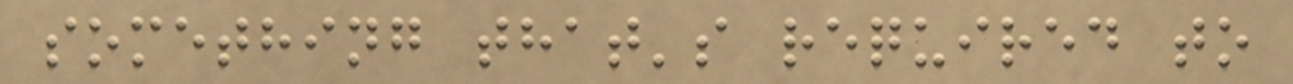something that's required to
